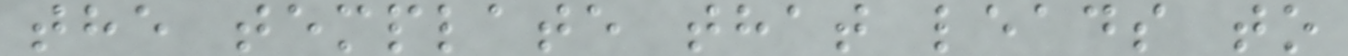the template that leads to
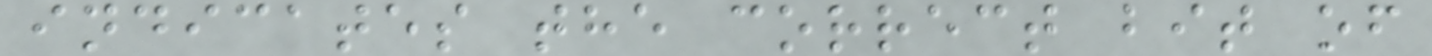indicates the correct bit of
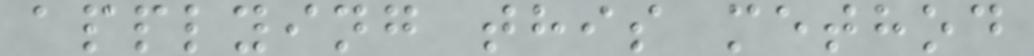applying this method
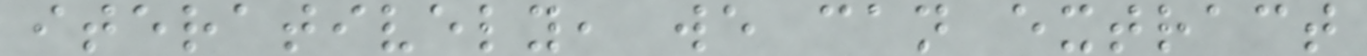iteratively, we can extract
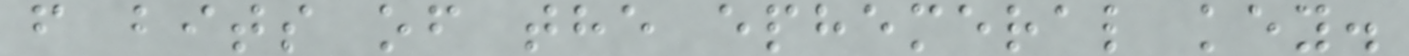f bits of the ephemeral key.
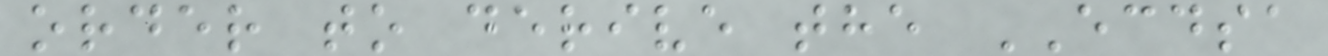order to derive the ECDSA
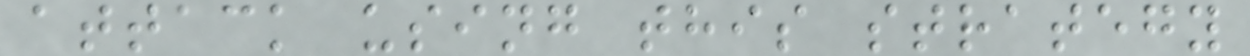attack using this strategy
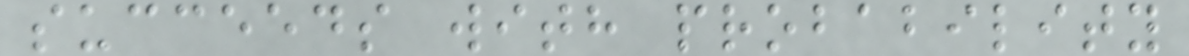succeeds with probability
